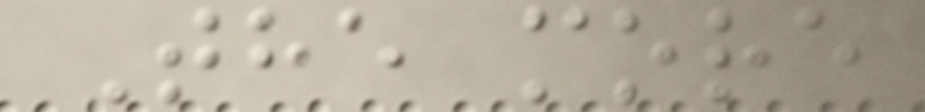The more
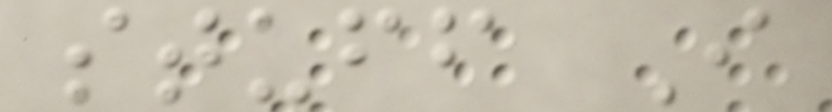stuff I
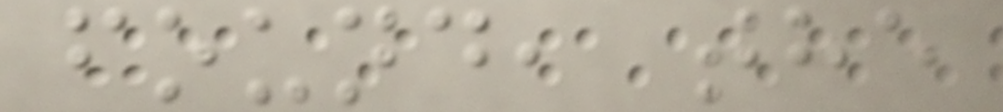found, the
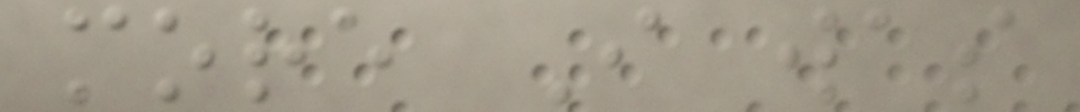more I was
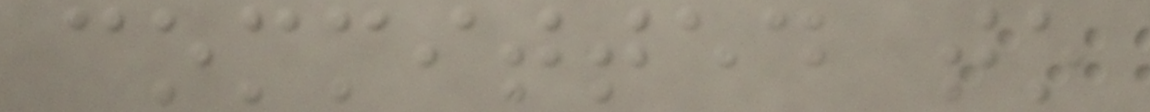committed to
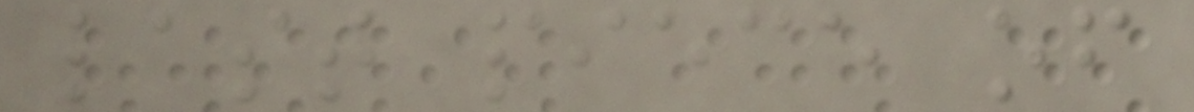last piece of
